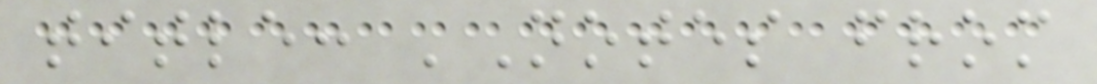title: 'Notes from
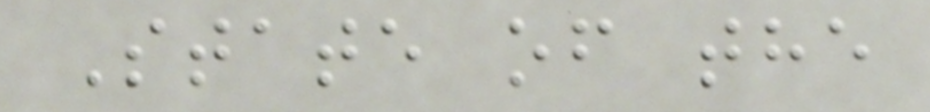State of the
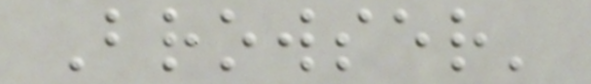Browser'
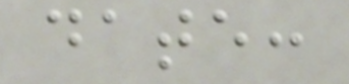date:
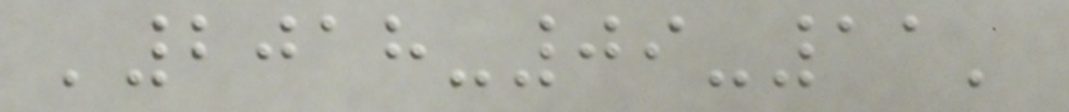'2018-09-11'
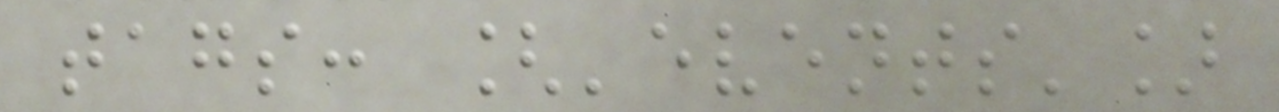tags: ['events']
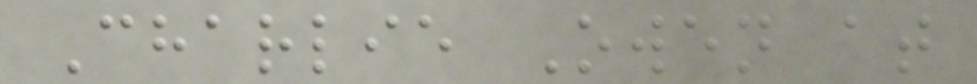Charlie Owen at
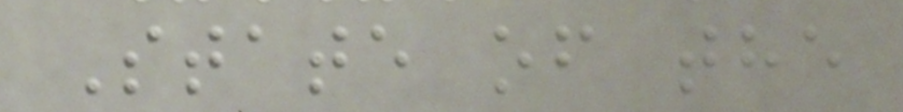State of the
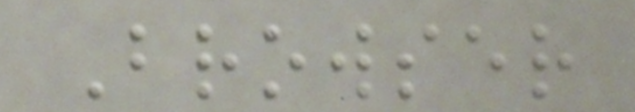Browser
